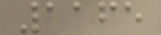1165
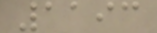1193
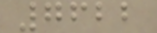7622
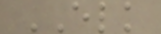ELK
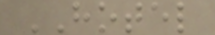HOTEL
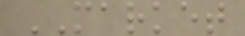MARKET
